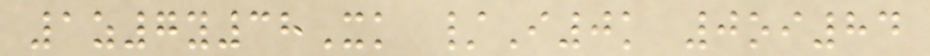1z7y38Xk /I0k 0oi84
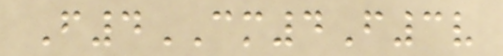F4CM4F3v
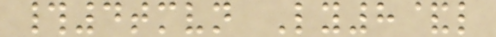#4tmvn Ly8&l
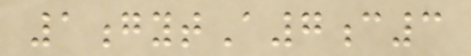1gytA7c3
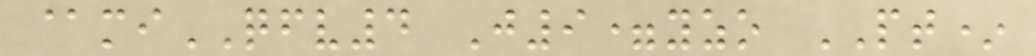@miQFV4 J9=yzo PT*
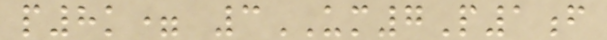p8k= 3UM7P1f
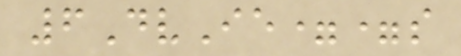6DvIe==s
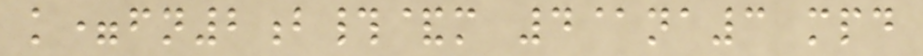k=fn2b#&m 4@na3 mpd
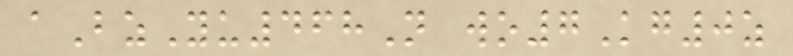aBzYu468N wo7Kg0z
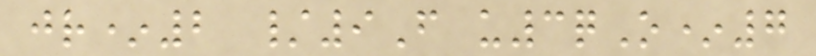jr*2 /9F u3qO*7
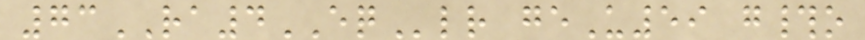73RA4EQlr geU59 g#o
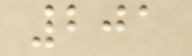201
